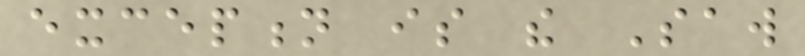exception is the Saw
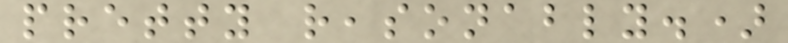pretty reasonably.)
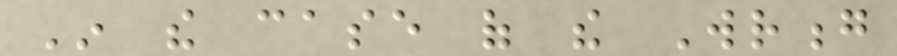In the case of the Wrong
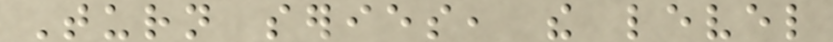Turn series, the level
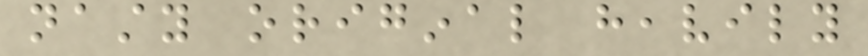nasty original heavily
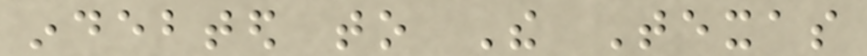indebted to The Texas
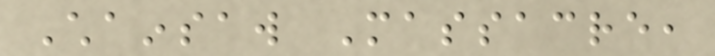Chainsaw Massacre,
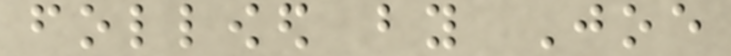followed by Joe
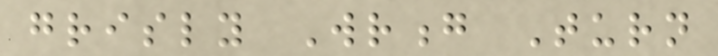grisly Wrong Turn
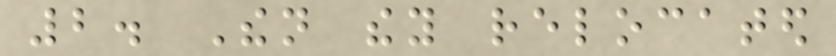2. Then they relocated
